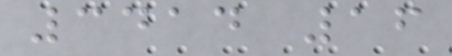3414 16
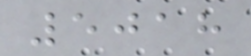5018
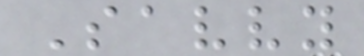Savvy
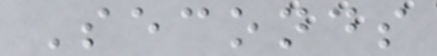Seconds
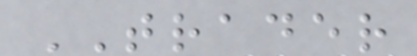TRADER
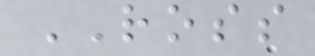ROSS
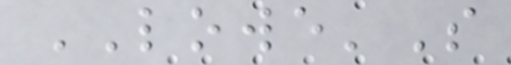LOWE'S
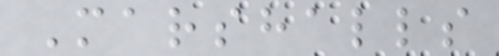Marshalls
